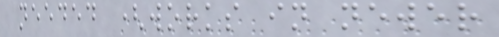needed (works in newer
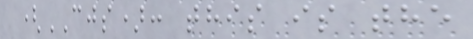(CJS): this is the
